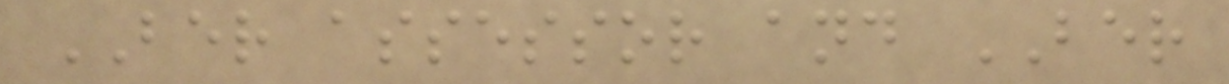BER assessor and BER
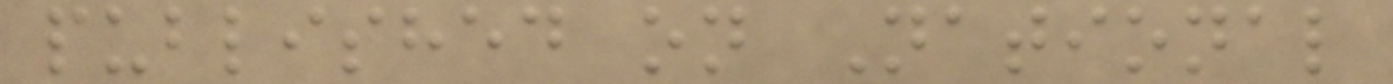published on National
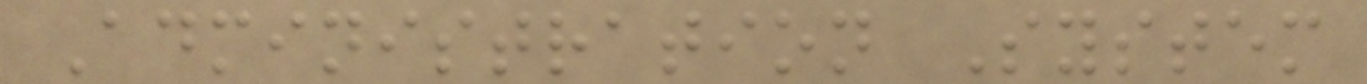Administration System
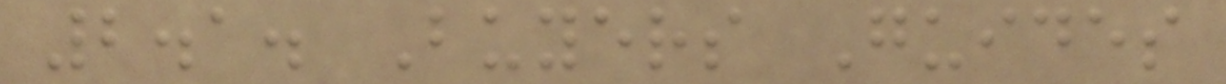2.1. Buyers Guides
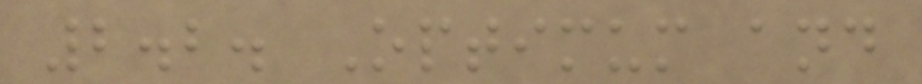2.2. Optimum and
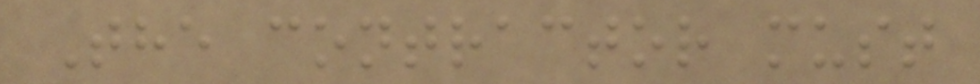The contractor must
